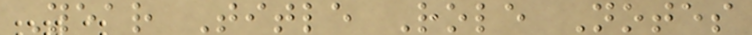Year Title Role Notes
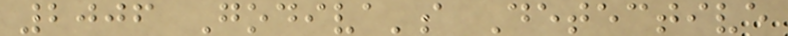2006 Godiva's Detective
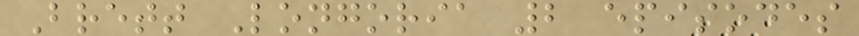Brett Longoria 2 episodes
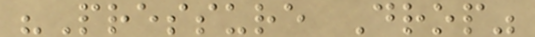"Pressure Drop"
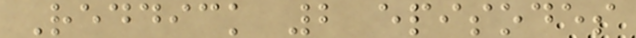Reddick 2 episodes
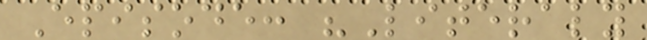Episode: "Literaly
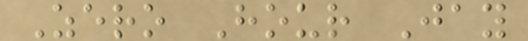Zero Hour Jay
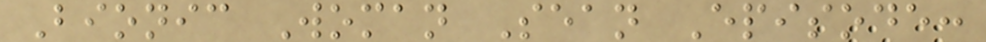Bionic Woman Sean Episode:
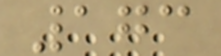173
